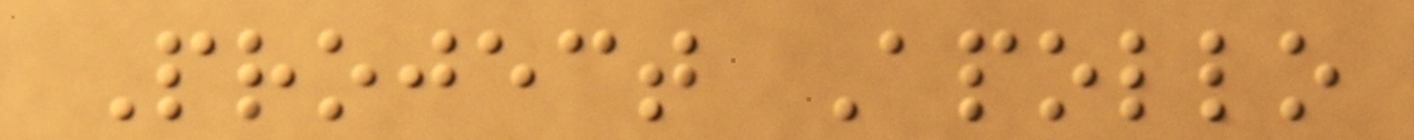Project Apollo
